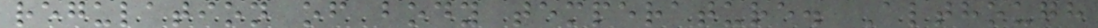regulation of body temperature. Although
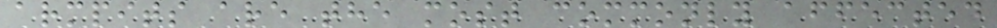armpits are the most commonly affected
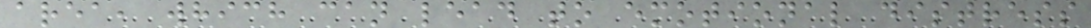area, which can lead to emotional distress
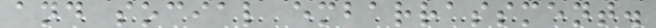and social embarrassment.
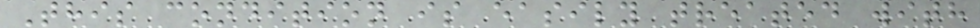This condition is easily treated with
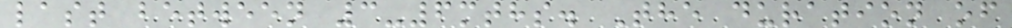last between 3-6mths. The duration of
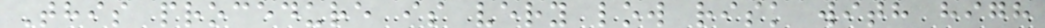This procedure is very low risk with high
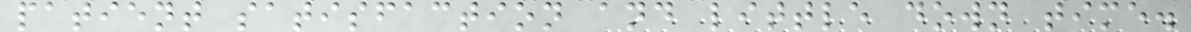patient satisfaction and little down time.
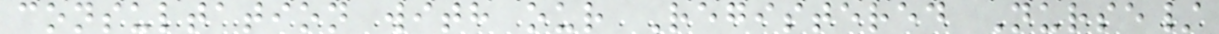consultation with our Registered Nurse/
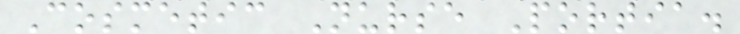Cosmetic Nurse Portia.
